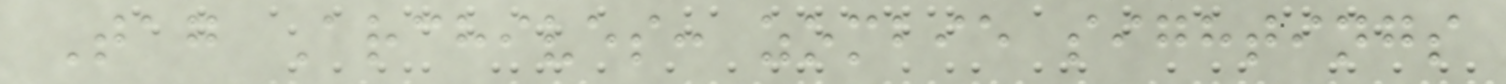Tag Archives: zombie sightings
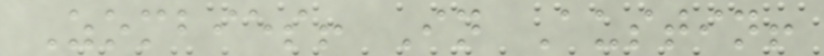Zombies! In Austin!
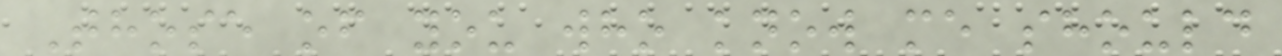Those of you who know me should
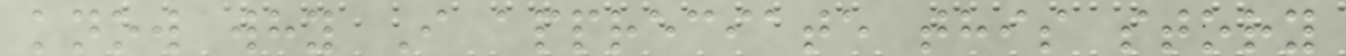know why I appreciate this story
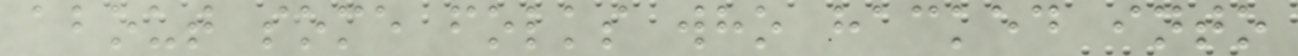about some folks who hacked into
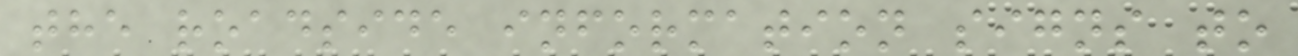the roadside information signs to
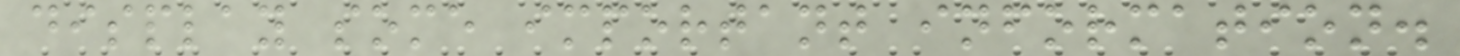display some important information.
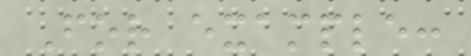For example:
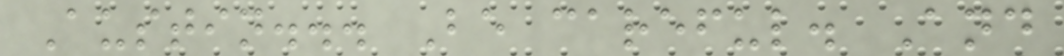Austin... Be careful. And
